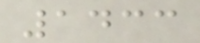1433
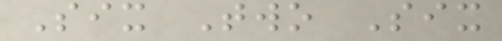Six Two Six
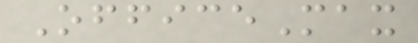OfficeMax
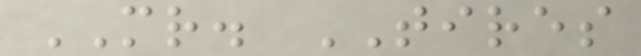MR. TIRES
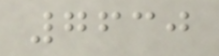7630
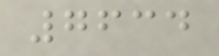7634
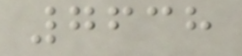7638
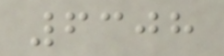6308
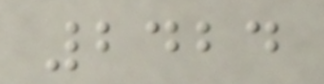2424
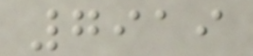7919
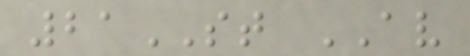21ST AV
